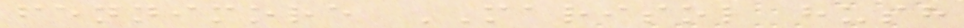fennimore MARISOL hush
